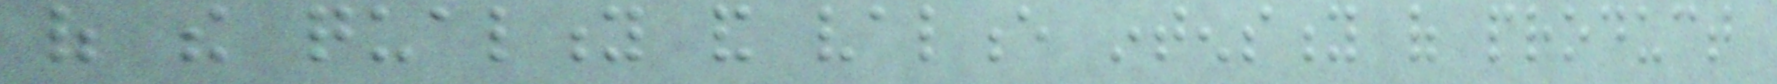of the quality and valence intensity of product
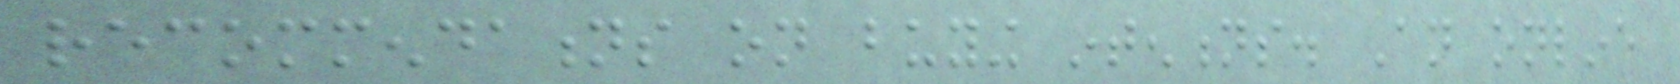recommendations on buying intentions. An online
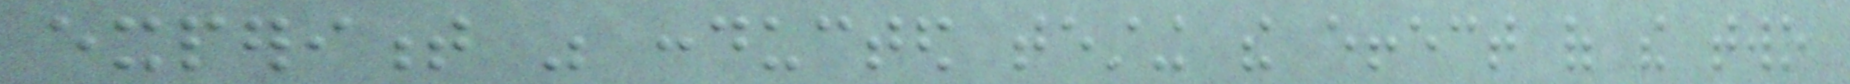experiment was conducted testing the effect of the two
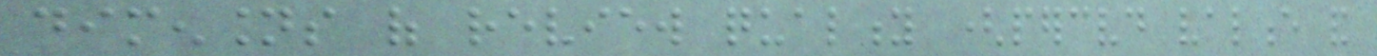dimensions of review quality (perceived valence and
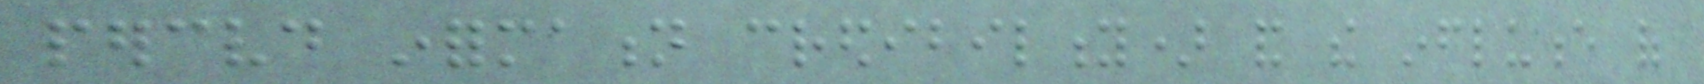perceived information credibility) and the influence of
